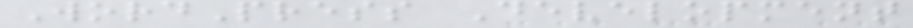WordPress Development
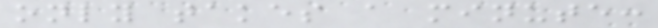only takes a minute:
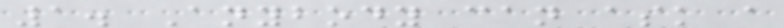1. Anybody can ask a
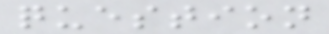question
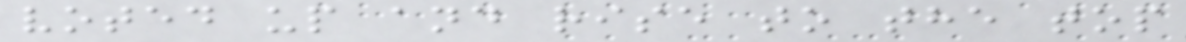voted up and rise to the top
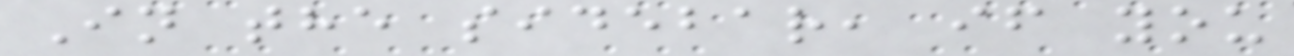In the sidebar, if you
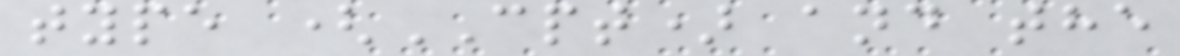type (CPT) and the
